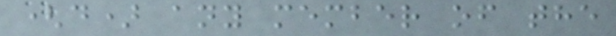(d) any member of the
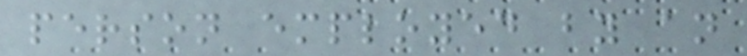person employed by an
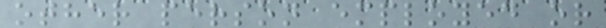other person employed or
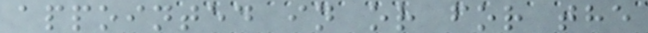appointed in or for the
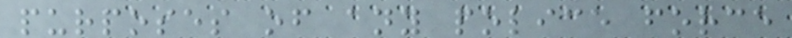purposes of any police force
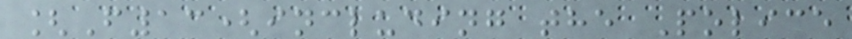[F13(including the Police
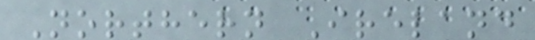Northern Ireland
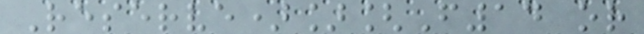Reserve)][F14 or
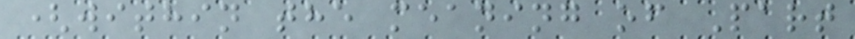(within the meaning of Part
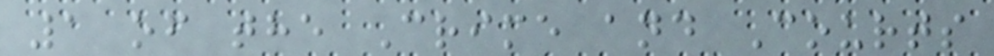1 of the Crime and Courts
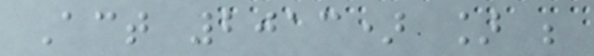Act 2013) ] ;
